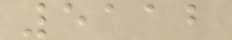5112
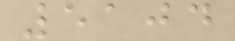5104
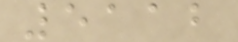5112
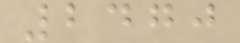2470
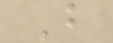B
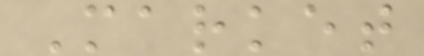Market
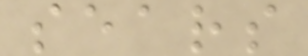sears
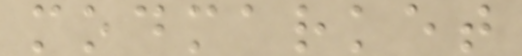modmarket
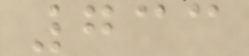733
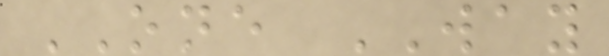ONE WAY
